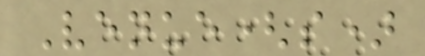Venue(s)
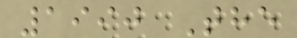1990 The
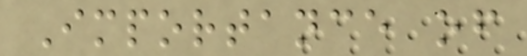Importance of
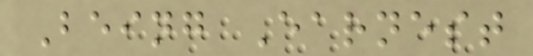Being Earnest
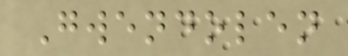Gwendolen
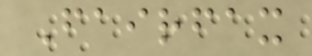Fairfax
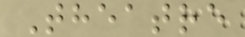Theatre
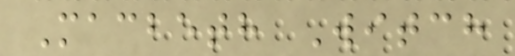Macbeth Witch
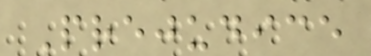Prejudice
